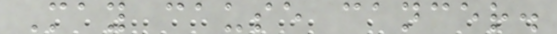May cause cancer.
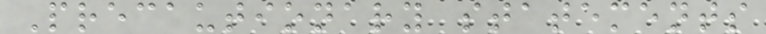Precautionary statements
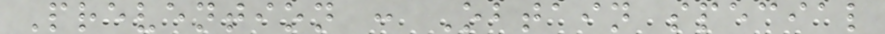Prevention : Obtain special
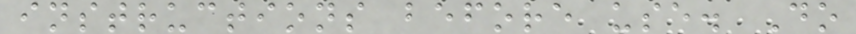instructions before use. Do
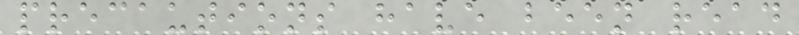precautions have been read
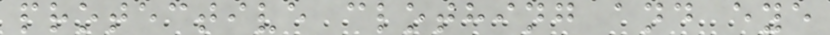protective clothing and eye
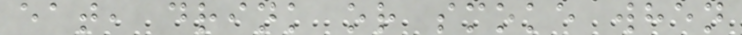eat, drink or smoke when
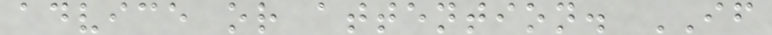advice or attention. IF
